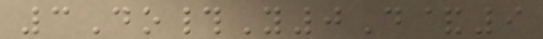3Do#Y0D&9
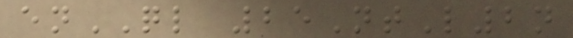enQL 25NtL2n
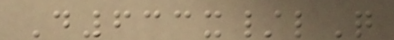D633x/lQ
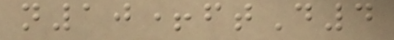n10+ftD4
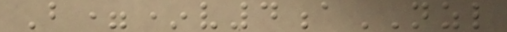B=*v4aNZL
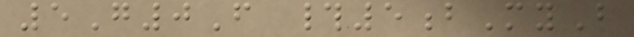5G0F #5bMyB
